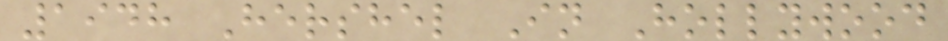1948 Hershel In Hollywood
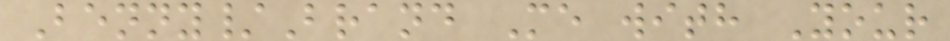Benny/Brand Me with Your
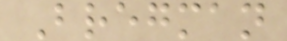Bregman
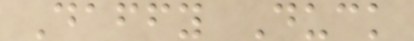Daffy Duck
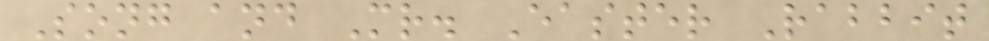Song and Mr. Easter Rabbit
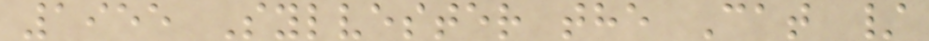1955 Sylvester the Cat /
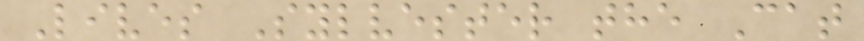Lives Sylvester the Cat
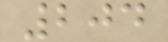204
